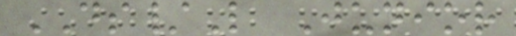DS/L Junior
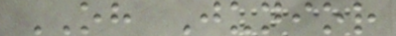OH Junior
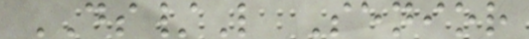DS/L Senior
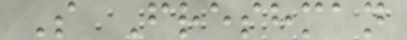S Freshman
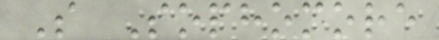S Sophomore
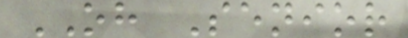OH Senior
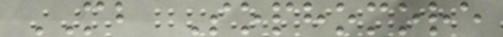MB Sophomore
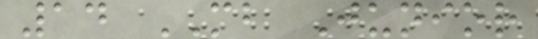14 MB Junior
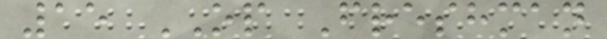15 OP Freshman
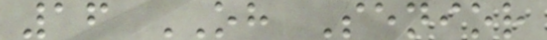16 OH Senior
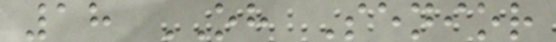18 OH Senior
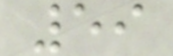59
